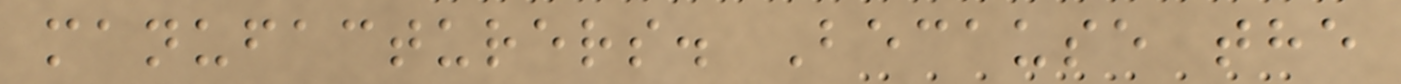manufacturers. Because the
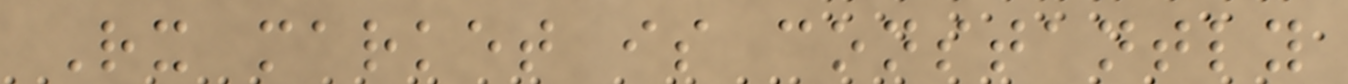Rx market is constantly
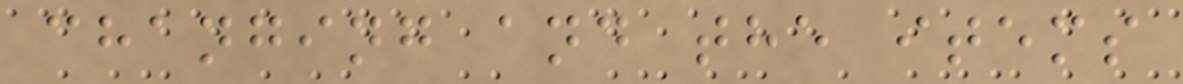changing and the items
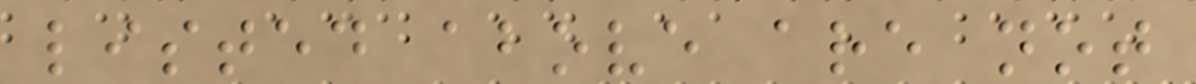listed above are not
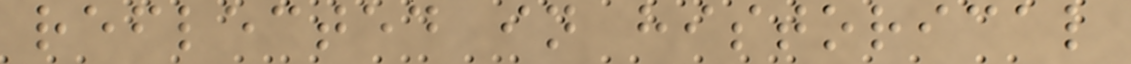reflected in historical
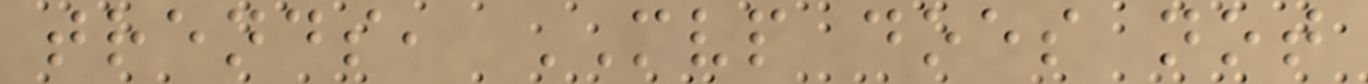trends, MVP does not
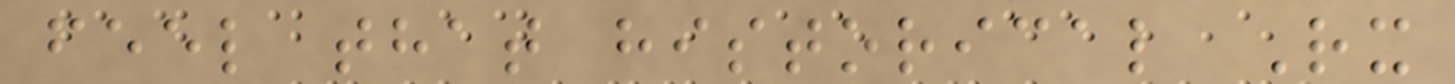feel that historical Rx
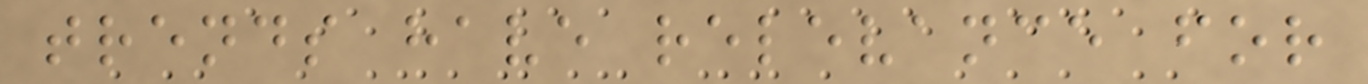trends have relevance for
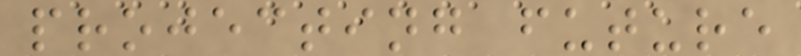projecting future
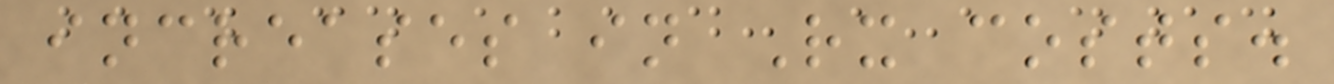increases in Rx costs.
